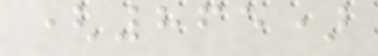(865)
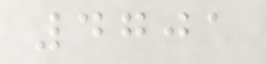4701
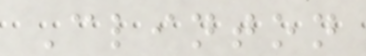Clinton
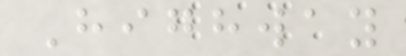Highway
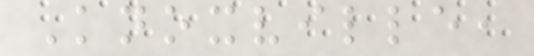Knoxville,
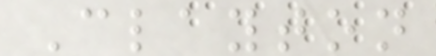Clayton
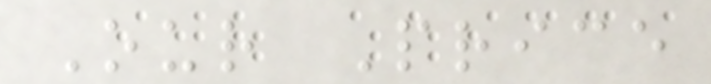Our Price
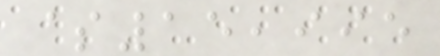$15,995
